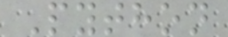Python
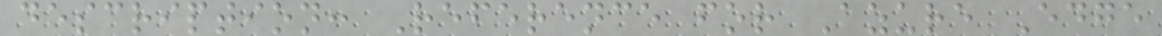description: Reference for Azure Edge
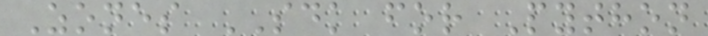Zones SDK for Python
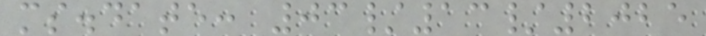ms.date: 03/13/2025
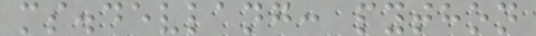ms.devlang: python
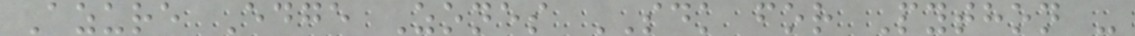Azure Edge Zones SDK for Python -
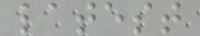latest
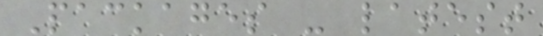Packages - latest
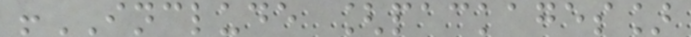!INCLUDE [packages]
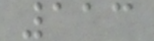113
